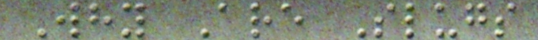Why Are Slugs
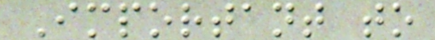Important to
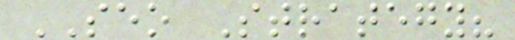SEO Strategy?
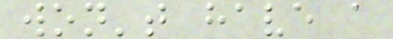won't have a
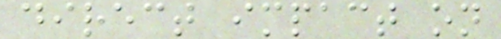direct impact on
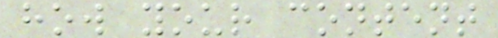how your content
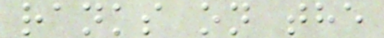ranks on the
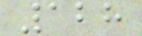128
